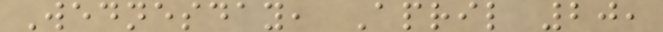Wednesday, April 20,
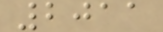2011
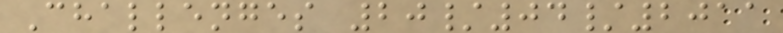Challenges 20/04/2011
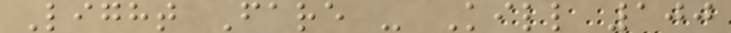Light Fare - Kill 100
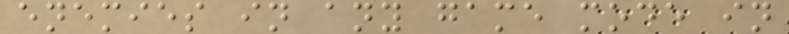enemies in any game mode in
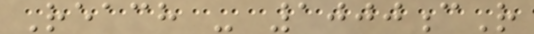Reach - 1000cR
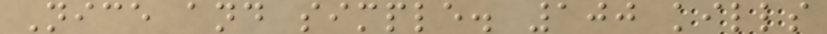Nice and simple. 100 kills
